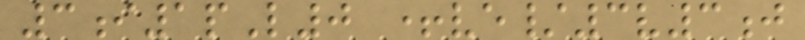3i1pL0 +ve/3v3j
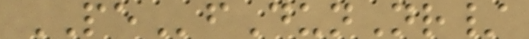PEfDunNr/
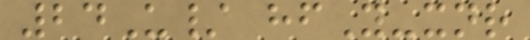24U/ hfY-xnr
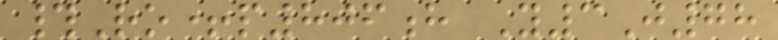#Ro+p806h Y3J78
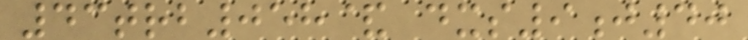43trb058& dxs9j40
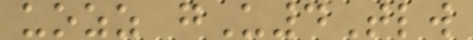uozz gU4Tlw
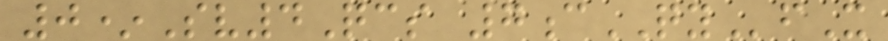0*Sv4Qcs 7cQYfX
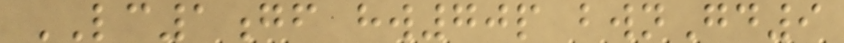LC1gf hw70p bwnGd9
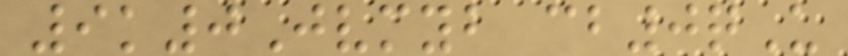9k0Jvmyb cb0qU
